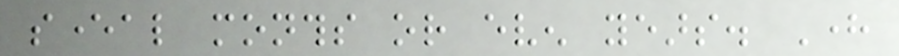several months or even years. Here
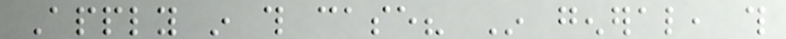Apply in this case? In general, this
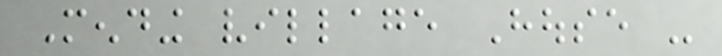Mending village House -
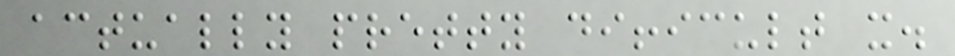actually pretty difficult it.
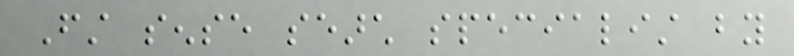First sense search specialist by
